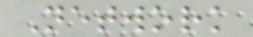Network
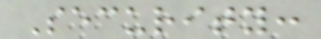Security:
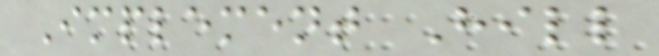Implement Hill
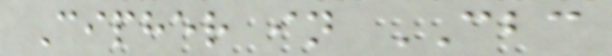Cipher in CBC
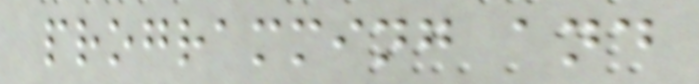programming and
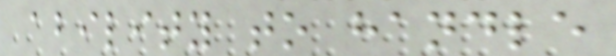ability to handle
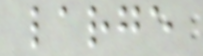large
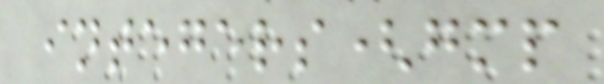integers(gmp
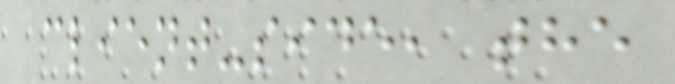client-side, the
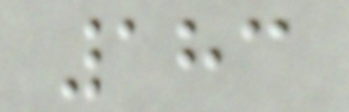183
